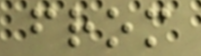from
